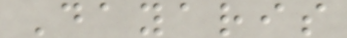Dayaris
